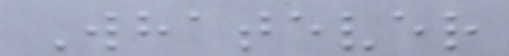Whatever
